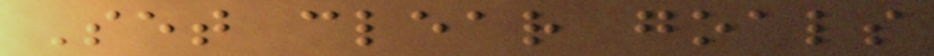Set clear goals
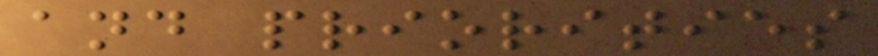and priorities
